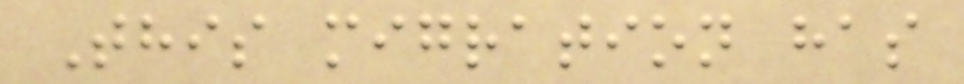This migration has
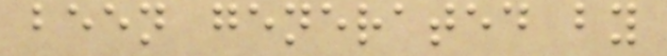been generated by
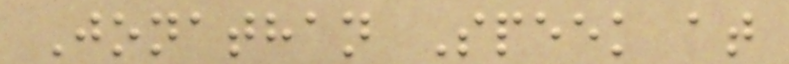Jonathan Speek at
